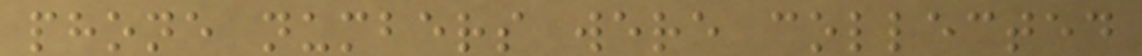phone numbers were collected
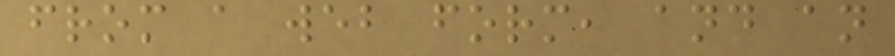from a web form, and an
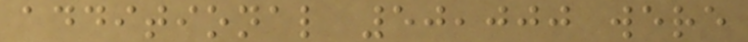additional 50,000 were
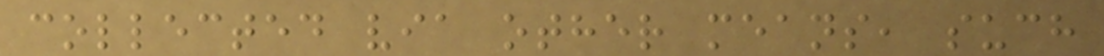collected via other means, such
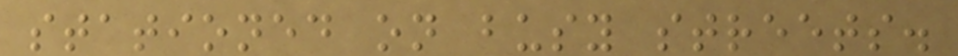stationed on busy streets.
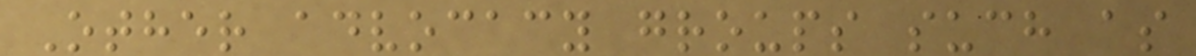Other advocacy groups such as
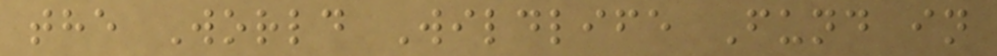the World Wildlife Fund in
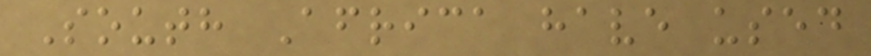South Africa have used
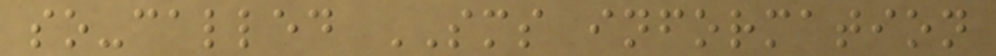so-called SMS information
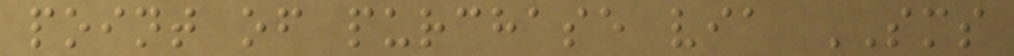point of purchase via SMS
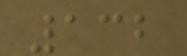132
